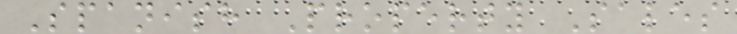Spanish Property Sales
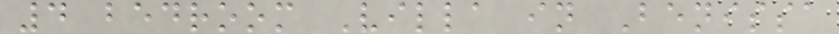4 bedroom Villa in Benissa
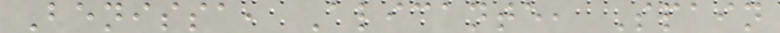Benissa, Alicante, Spain
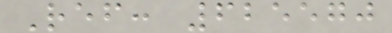Ref: 625570
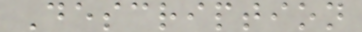Description
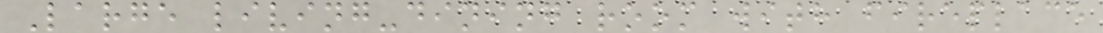Large living-dining room with fireplace
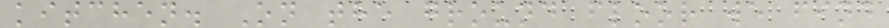kitchen. On the ground floor we find
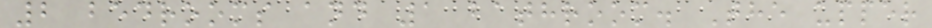2 bedrooms and 1 bathroom. The upper
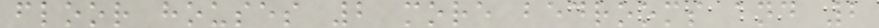floor houses 2 more bedrooms and 2
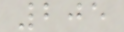205
